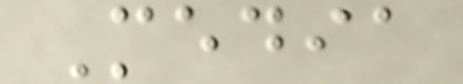Media
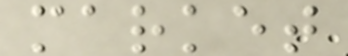market
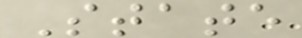State
